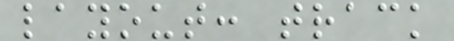layout: track
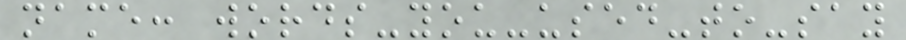name: words-you-used-to-say
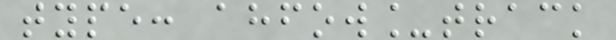type: ahfow_track
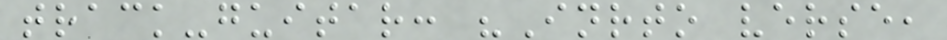track-guitar: "Inrto verse,
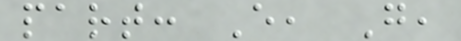part: E, G,
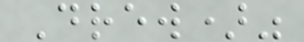Drew)"
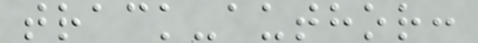track-author:
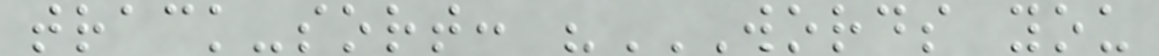track-sort: "WORDS YOU
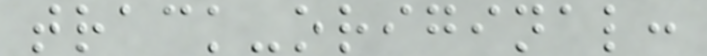track-original:
